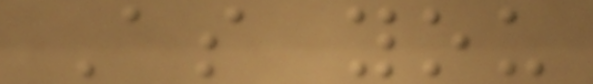As you
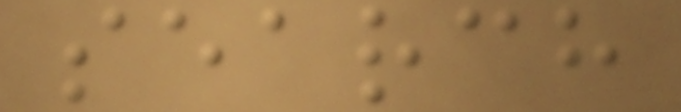search
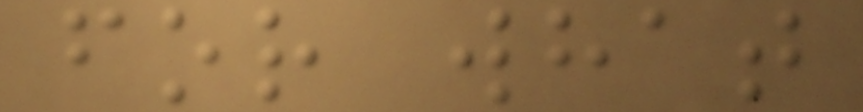for what
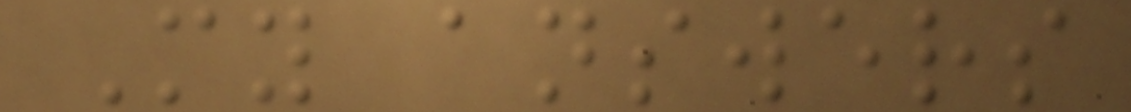My answers
